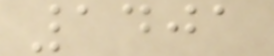1401
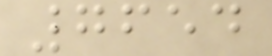7654
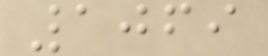1069
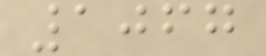1067
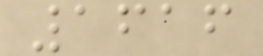1616
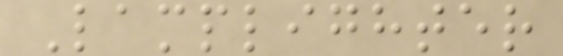Lamplighter
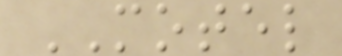MOTEL
